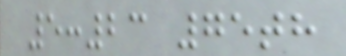5:23 75th
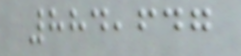884,647
